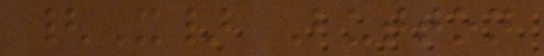{X} Button
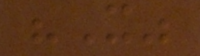"X"
